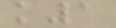k1
